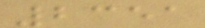2351
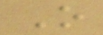O
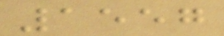1557
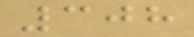308
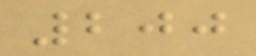200
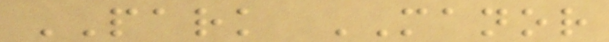PARK MANOR
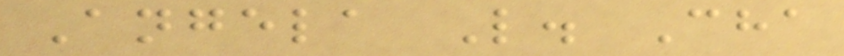Angela L. Cha
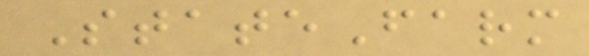StateFarm
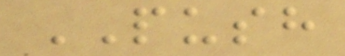PUSH
